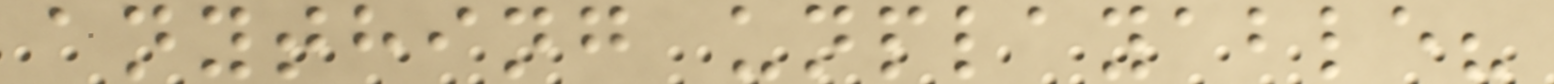anything unplayable?
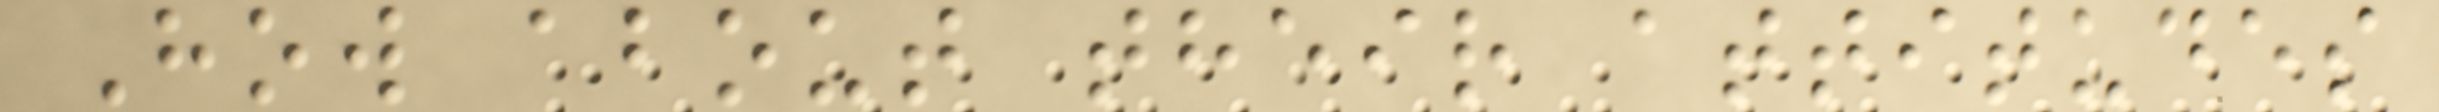How about their attitudes
